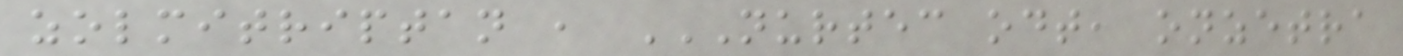zolmitriptan , NURTEC ODT, ONZETRA
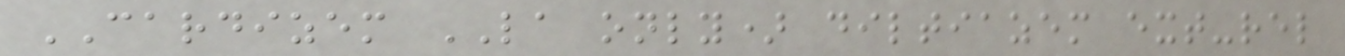CARDIZEM LA only) diltiazem ext-rel
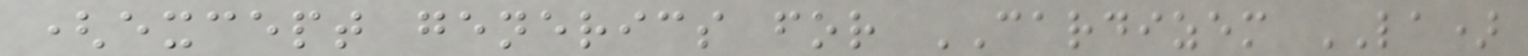(except generics for CARDIZEM LA)
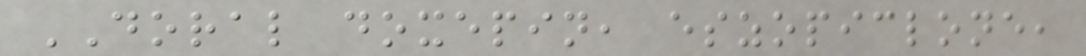DORAL doxepin, eszopiclone,
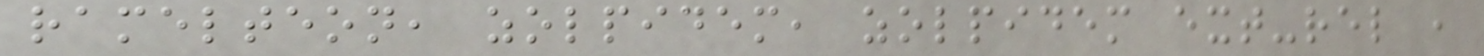ramelteon, zolpidem, zolpidem ext-rel ,
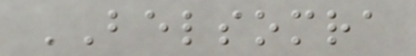BELSOMRA
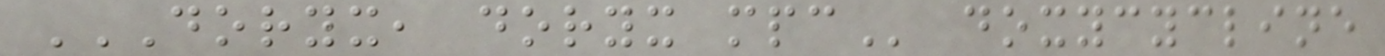DORYX, DORYX MPC doxycycline
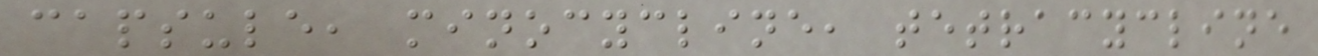capsule, minocycline, tetracycline
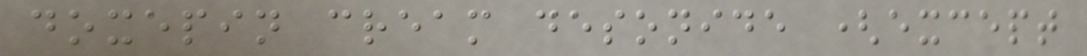doxepin cream desonide (except
